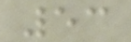53
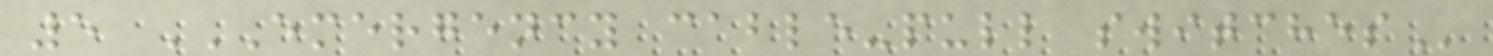5 EMERGENCY CABLE-PULL SWITCHES
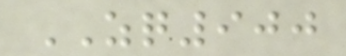ZQ900
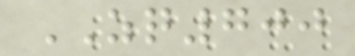ZQ700
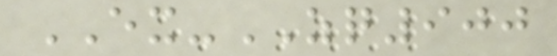EX-ZQ900
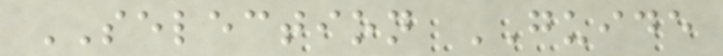SELECTION GUIDE
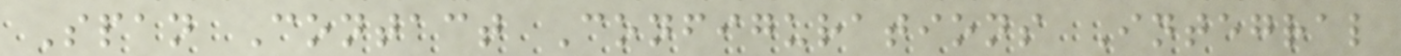Span Contact Configurations Integral
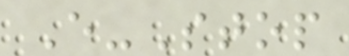E-Stop
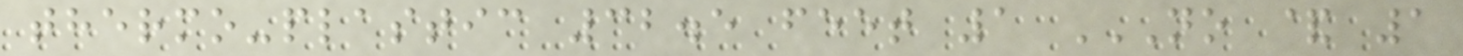thermo-plastic 32.5 feet 1 NO & 1
